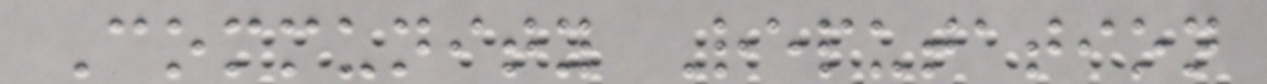Community Reputation
